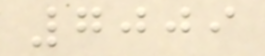7009
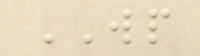WP
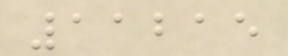11215
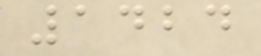1424
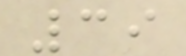39
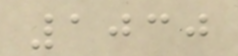1030
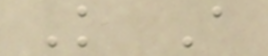K A
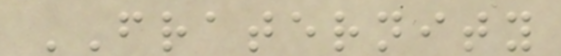FRATERNITY
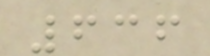636
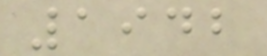1942
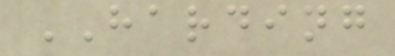HARDING
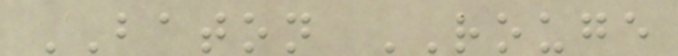BATON ROUGE
